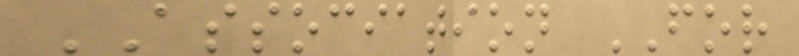ASSOCIATION FOR
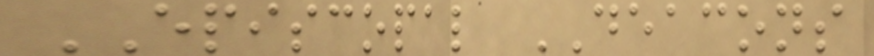EPISCOPAL DEACONS
